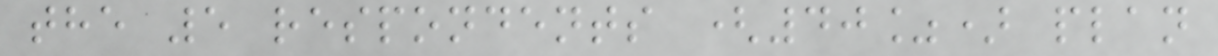the 5 respondents (40%) plan
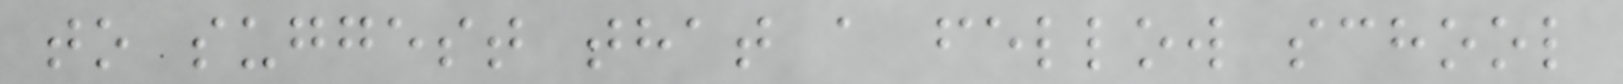to suggest that a fellow school
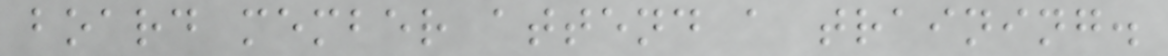board member attend a training.
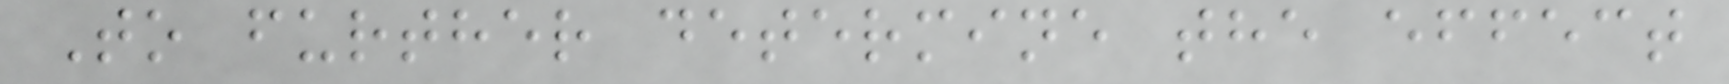To further determine the effect
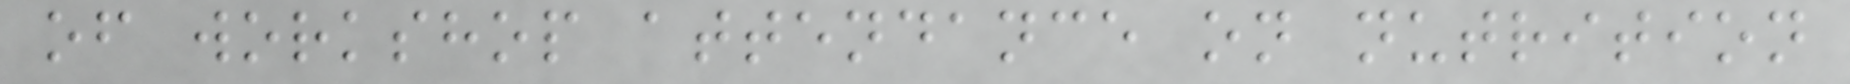of workshop attendance on nutrition
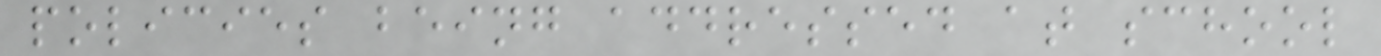policies being addressed at school
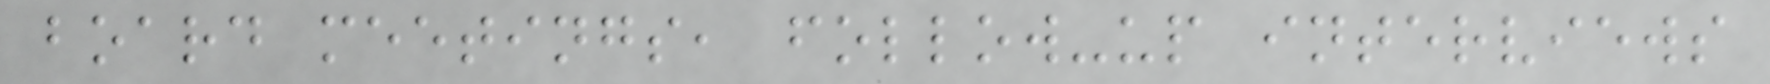board meetings, follow-up interviews
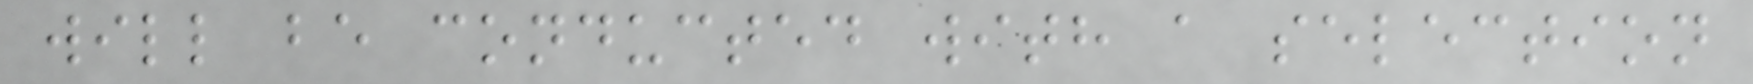will be conducted with a selection
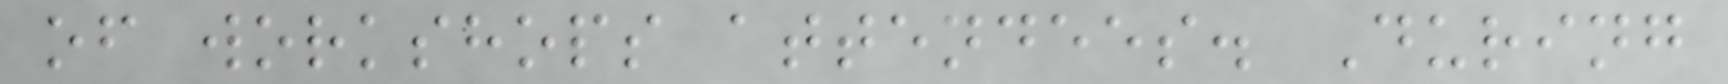of workshops attendees. During
